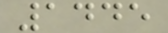1445
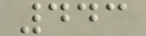443
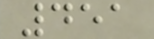451
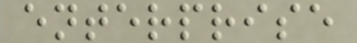enterprise
